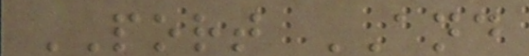PORT AND
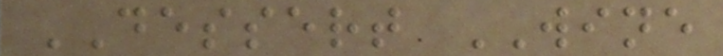DESSERT WINE
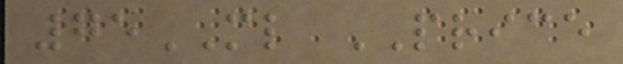75ML PRICE
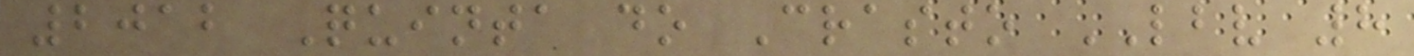2012 Quinta do Crasto LBV 8
